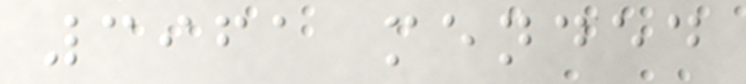3961 mended
